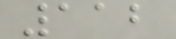112
